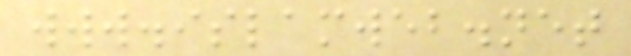www.islamweb.net
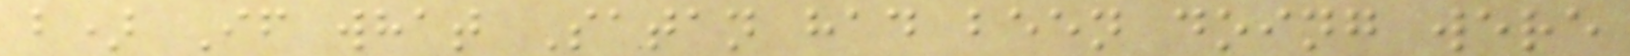b) If what Satan had been doing were
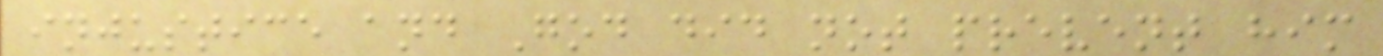injustice and God did not prevent him
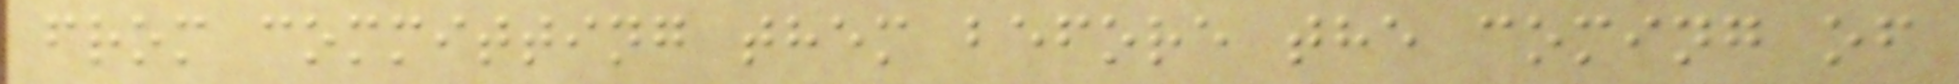from committing them before the coming of
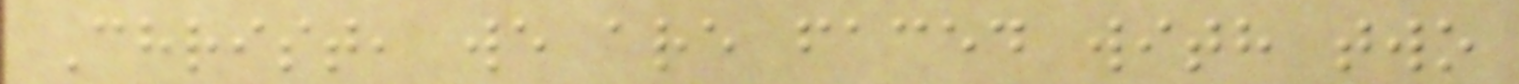Christ, we are faced with two
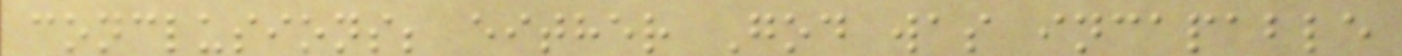conclusions; either God was incapable
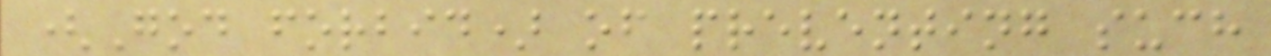(God forbid) of preventing such
